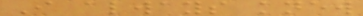I always knew
